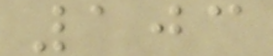103
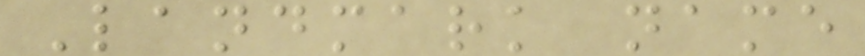Landmark name
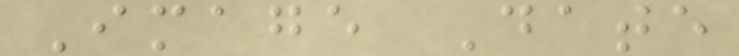Image Date
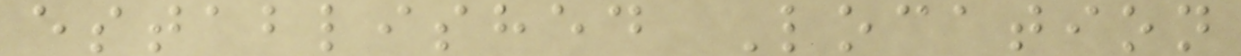established Location
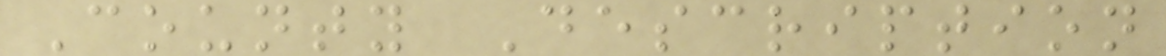County Description
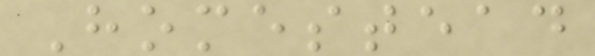Homestead
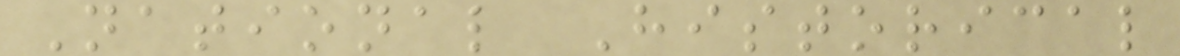National Historical
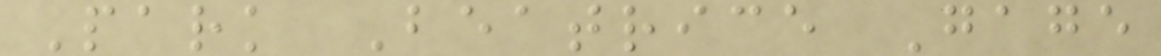Park Beatrice Gage
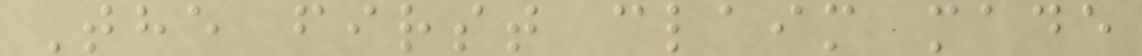The first claim made
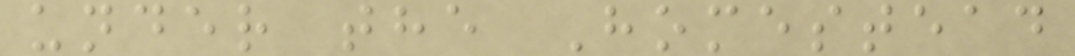under the Homestead
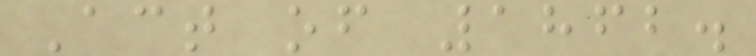Act of 1862.
